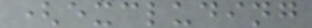(excluding
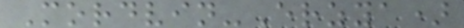Mordvin-Erzya)
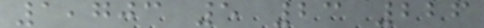1,703 5 23 226
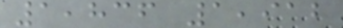1,836 1,912
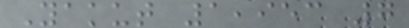Yakut 1,953 7
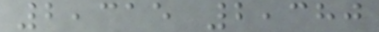2,315 2,380
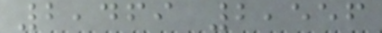2,469 2,556
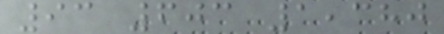93 603 1,380
